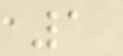1
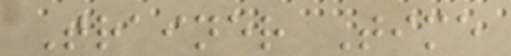Trainer Time
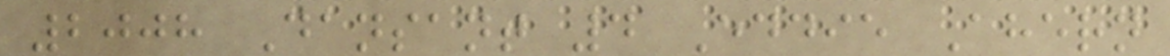2008 Dansant 4 Eddie Ahern
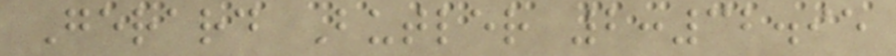Gerard Butler 2:32.95
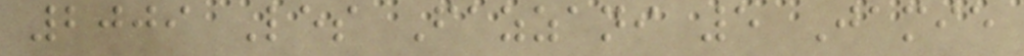2009 Les Fazzani 5 Jamie
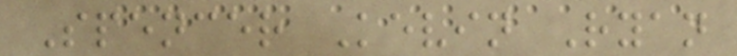Spencer Kevin Ryan
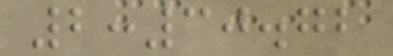2:30.72
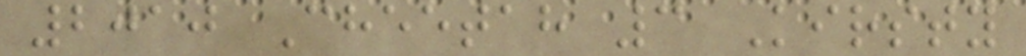2010 Cheetah 3 Kirsty
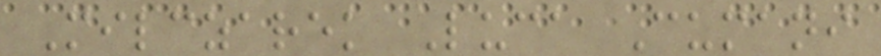Milczarek Luca Cumani
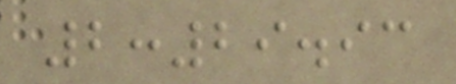2:29.93
